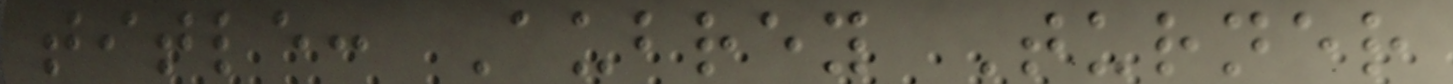title: Aubrey Turner
